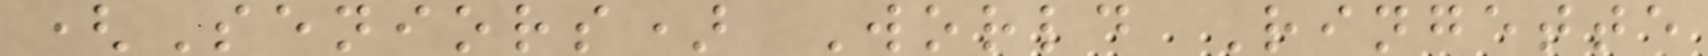(Seniors) World Ringette
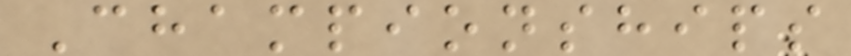Championships
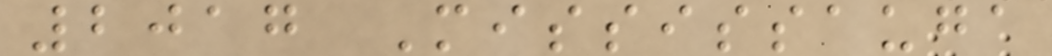2017 Mississauga
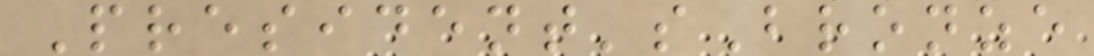President'sBronze
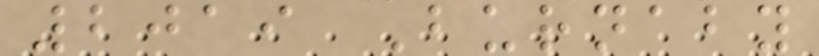2019 Burnaby
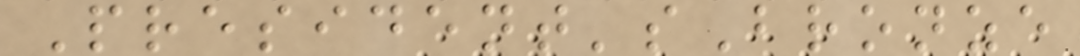President'sBronze
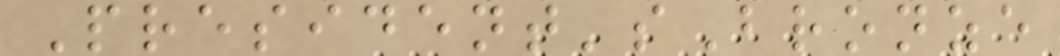President'sBronze
